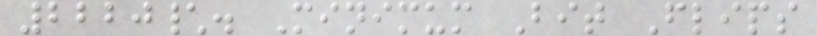2220\. Minimum Bit Flips
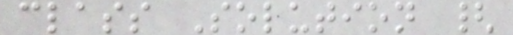class Solution {
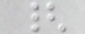{
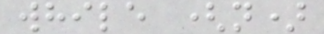while (n)
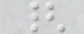{
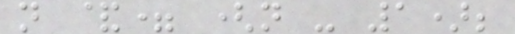n &= (n - 1);
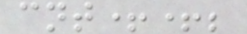cnt++;
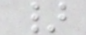}
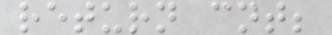return cnt;
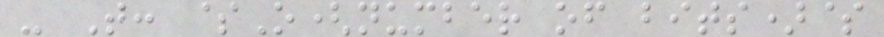- T: $O(number of bits)$
